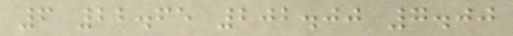6 22.65 202.00 7.00
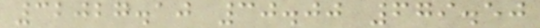32027.10 30.00 679.50
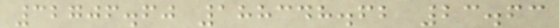32706.60 188348.62 23.63
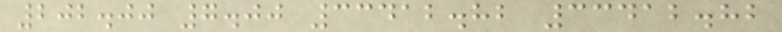202.00 7.00 33412.82 33412.82
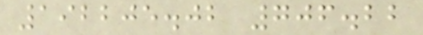192205.02 706.22
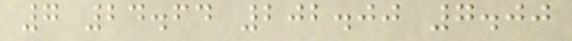7 24.64 202.00 7.00
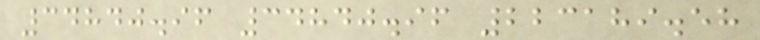34840.96 34840.96 223189.58
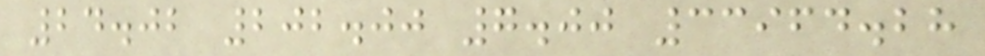24.02 202.00 7.00 33964.28
